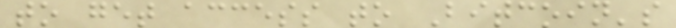to get access to Bitcoin's
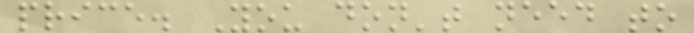price. You don't need to
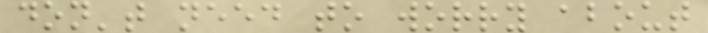don't need to worry about
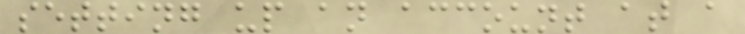setting up an account at a
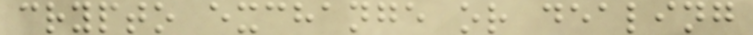crypto exchange or dealing
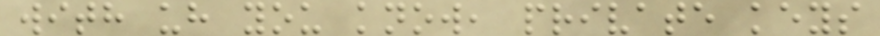with uh you know, private keys
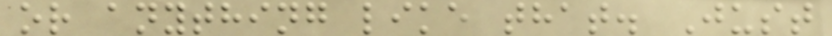or anything like that. Just
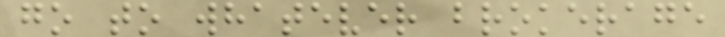go to whatever brokerage
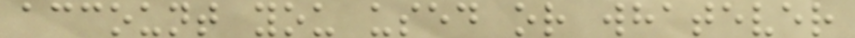account you used or whatever
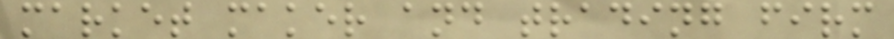market maker and trading firm
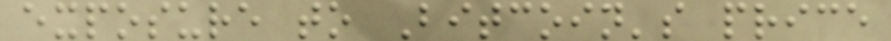exposure to Bitcoin's price
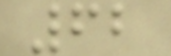62
